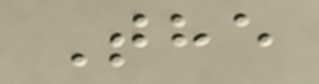The
